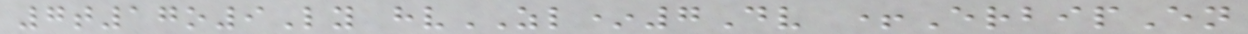7t17o9Ly hvZL*7Dv +ErbipEn
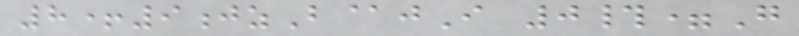8+9jzB@jI 0#=G
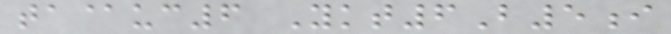ta@uc6 Ykt6B5i
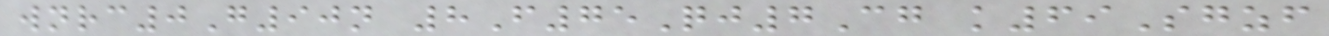wnrc0G90n 8F75Qj7Cg k69Sgzf
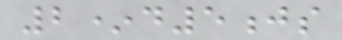2*d5js
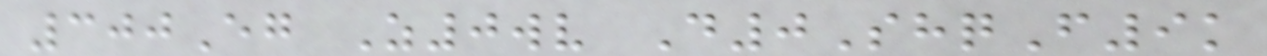300Eg Z0wv D0ShqF9k
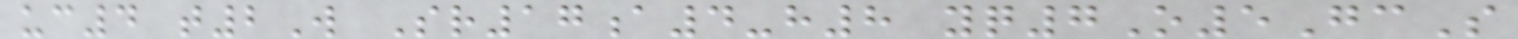uc4 t2W Sr17a4-h8 yq7O5GcS
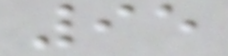95
